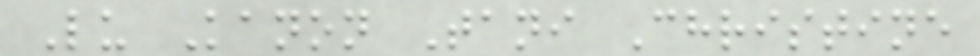Lu Kanon Tani Christine
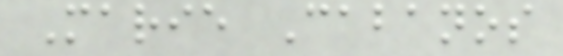Marie Cabanos
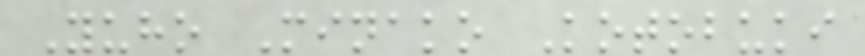Yuho Minako Kotobuki
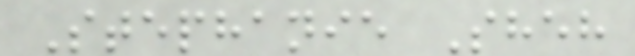Stephanie Sheh
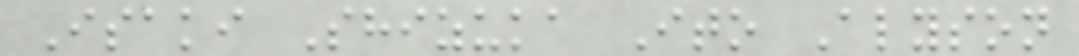Isaki Shizuka Ito Alyson
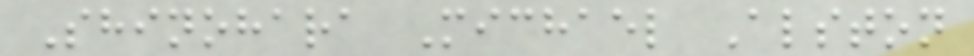Shinohara Michael Alston
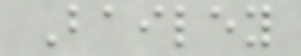Bailey
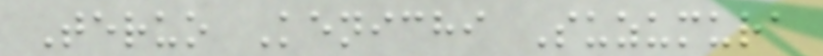Teruo Kenichi Suzumura
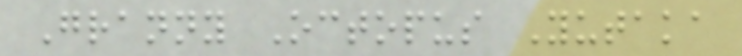Granny Octopus Yutaka
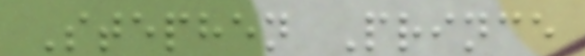Stephen Prince
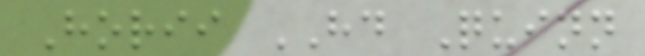Horii HD Quinn
